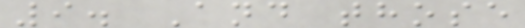9. And those
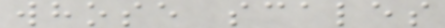whose scales
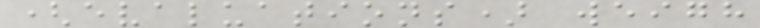(evaluations) weigh
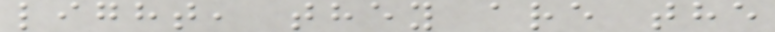light, they are the
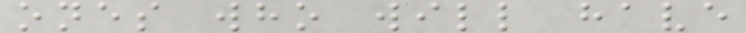ones who will have
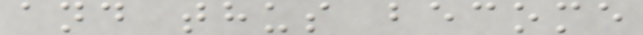and thus become
